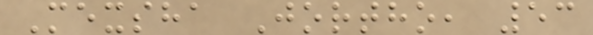Mexsha Jortho, 53
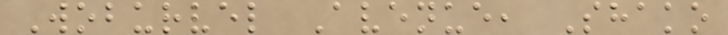Woburvel Avenue, Shako
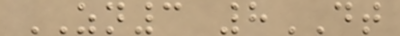ZN3 8DT
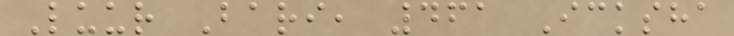Luur Bari, 461 Icksha
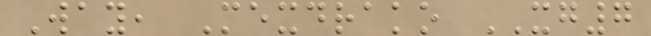Way, Mexdrako XG7
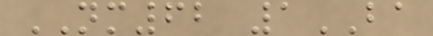NM62 1BA
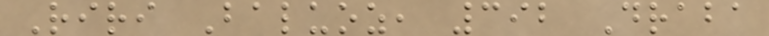Riri Baluoz, 392 Draba
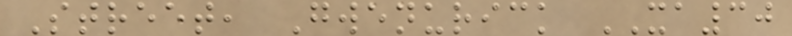Street, Gwenurick XA30
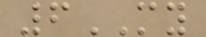6MY
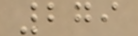279
